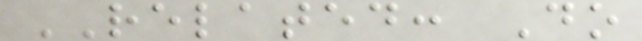RELATED: Do
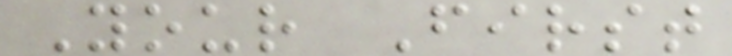Your First
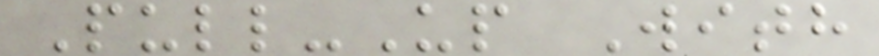Pull-Up With
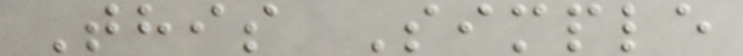This Simple
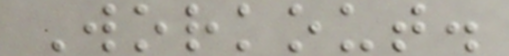Workout.
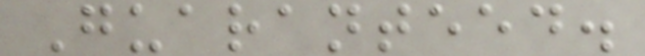Guaranteed.
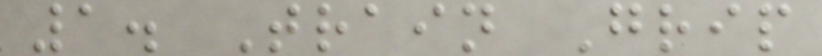1. Train Grip
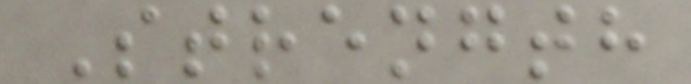Strength
